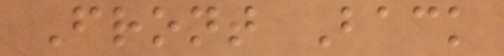Front Back
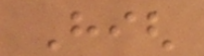High
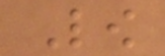Low
